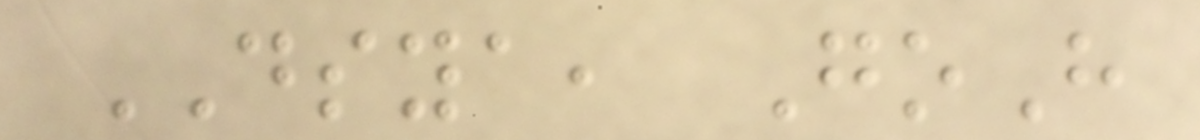DSYA, GoH
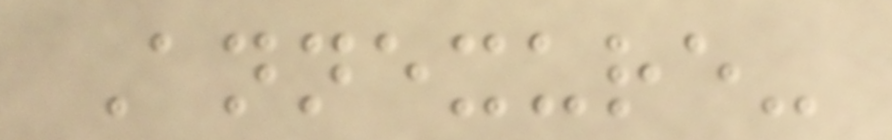Annexure-
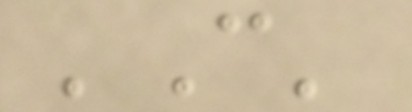'C'
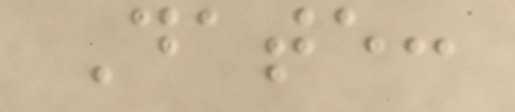Date:
